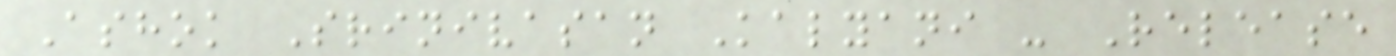Ashok Srinivasan Kalyani - Release
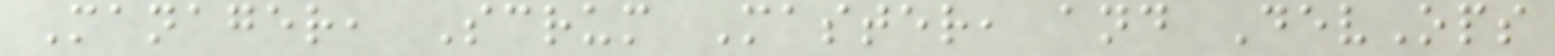Manager, Scrum Master, and DevOps
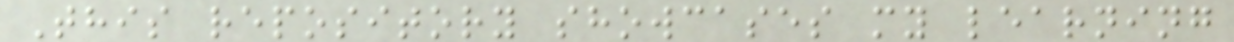This repository showcases my learning
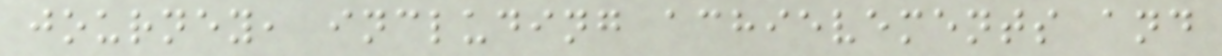journey, including achievements and
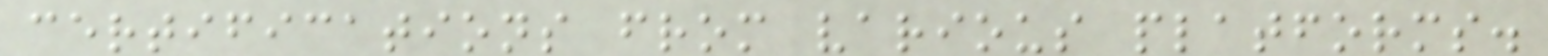certifications from various platforms.
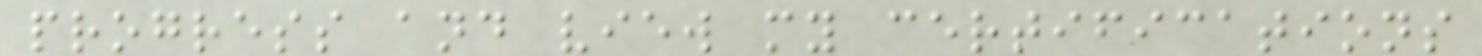progress and view my certifications
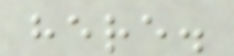here.
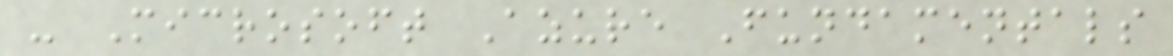- Microsoft Azure Fundamentals
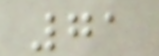71
